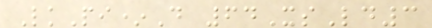LkPi*D 64XsLd3
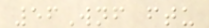56Wnf ftu
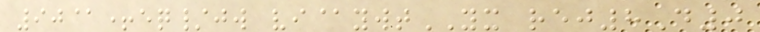90@+eq/jw vi@ywtYX rej8D0
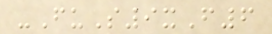-FuS9xF6
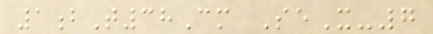1bT38Cm SeX-7
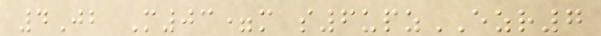4Jb M03=m s6upzEZR7
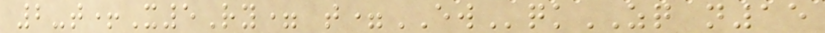2-t+X5Ry= t=EWqkZQ n15
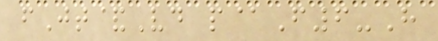fJt&Vd p@F6-H
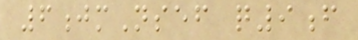6jmNsef q9f
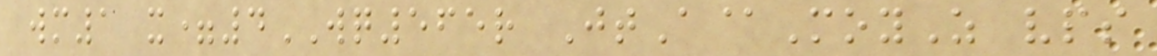wm1 x=4WQ565r JtA@MoyZ vps
